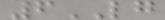6LG
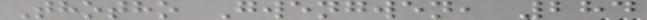Thotho Gwengwen, 284
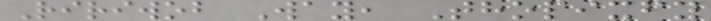Ririwob Way, Thopixfy
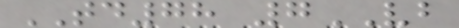TD78 7VB
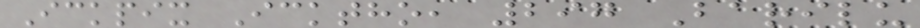Ickpix Icktho, 297 Barilu
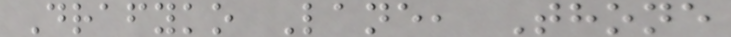Drafyko Lane, Thone
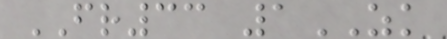FR33 1ZK
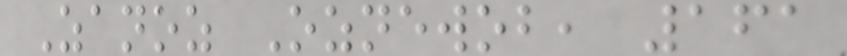Zanoz Oznewob, 161
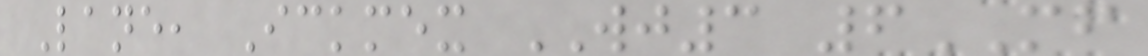Lane, Ickmex WJ3 6MF
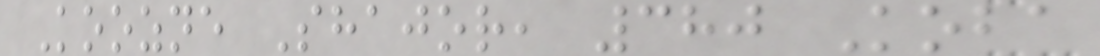Koozne Shajor, 380 Koba
